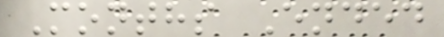Months Ended
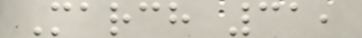March 31,
